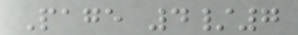Page 4/7
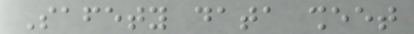Safety data sheet
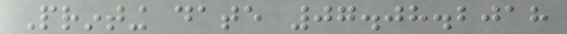Printing date 07.08.2018
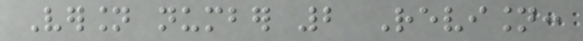Version number 2 Revision:
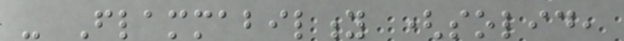- Flammability (solid,
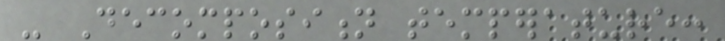- Decomposition temperature:
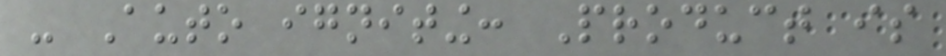- Auto igniting: Product is
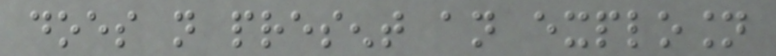does not present an explosion
